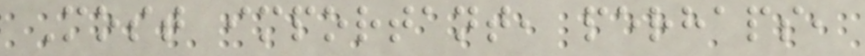Most important, perhaps,
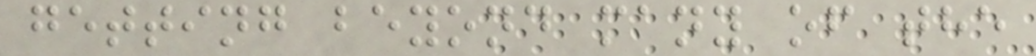getting beyond many of the
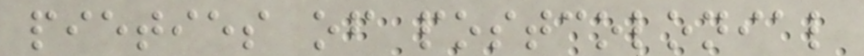pieties of postcolonial
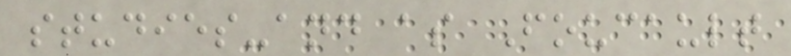studies-and as Foucault
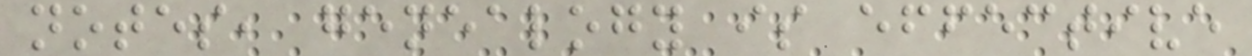notes, genealogy is effective
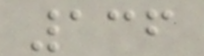136
